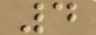4
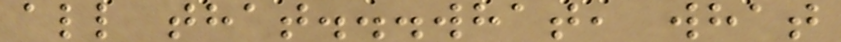all that...what, what
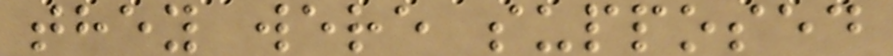they were supposed
